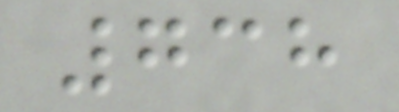738
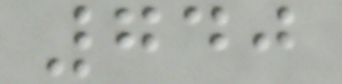740
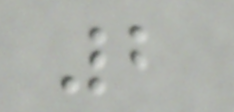2
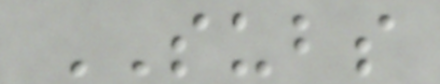SUBS
